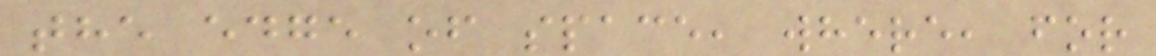the edge of space, where, for
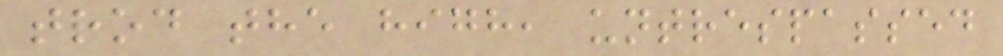trod the high, untrespassed
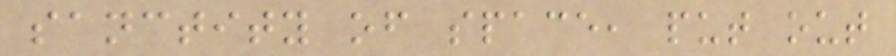sanctity of space, put out
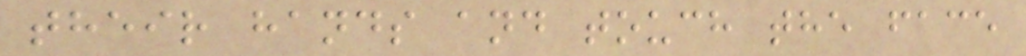their hands and touch the face
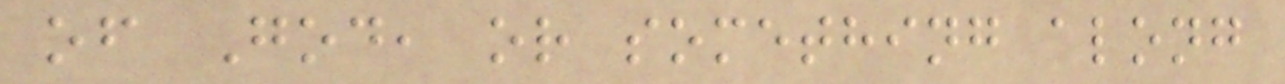of God, or something along
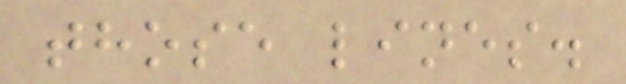those lines.
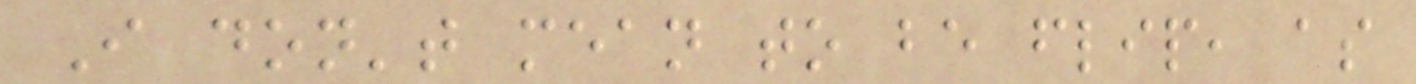I don't mean to be flip, as
